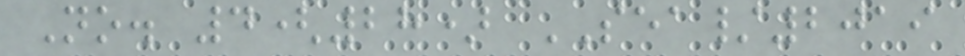No. 4(28) SEA/2019
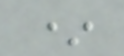*
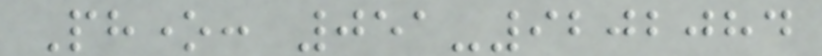Phone: 051-9202084
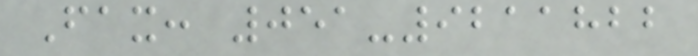Fax: 051-9211822
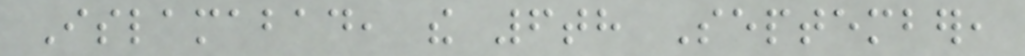Islamabad, the 6th September,
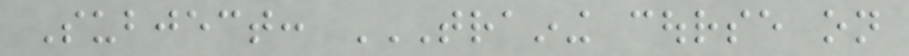Subject: TRAINING COURSE ON
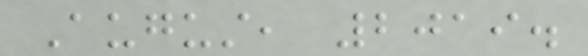August, 2019.
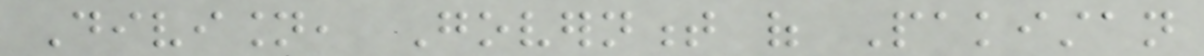Division, Government of Pakistan
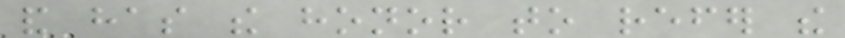and has the honor to refer the
